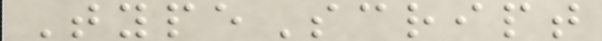TypeScript
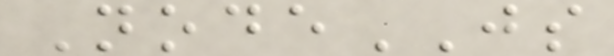NodeJS
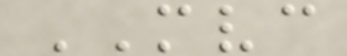MVC
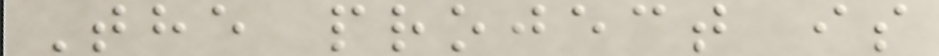The project is
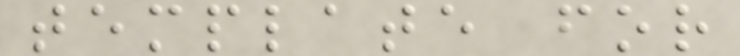template for
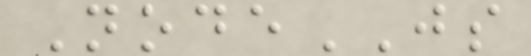NodeJS
